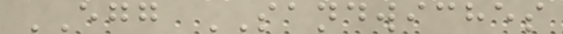EGG SANDWICHES
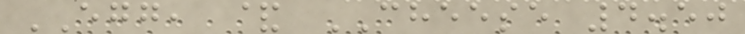EGG, & CHEESE 4.50
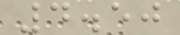4.50
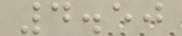4.50
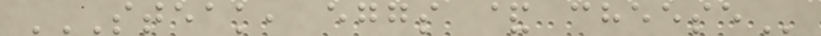STEAK, EGGS & CHEESE
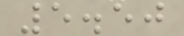5.50
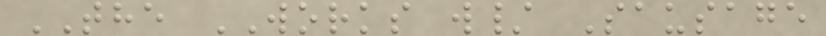THE WORKS w/ Sausage
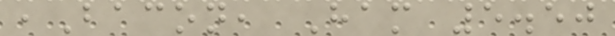,Bacon, Ham 5.50
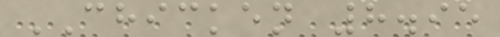CHICKEN 8.95
